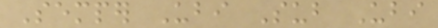Semper Ubi Sub Ubi
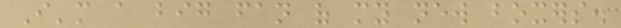I'm a big fan of my new boxers.
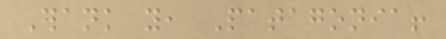Thank you, Patagonia!
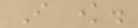I know.
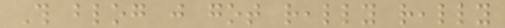This blog just got really really
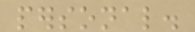personal.
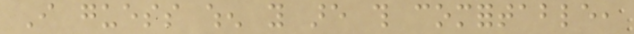I guess when you are this comfortable,
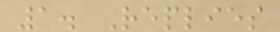1. Replies
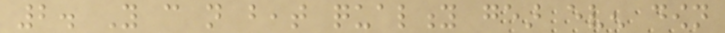2. You can not beat quality gear even down
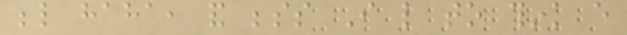below haha, and besides I like to think every
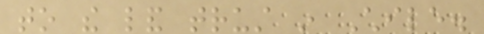to the land trust in Chile.
